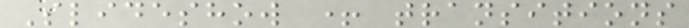Slideshow + transitions
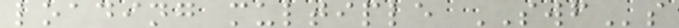loading multiple SWFs
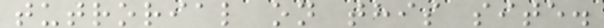tutrorial on this site.
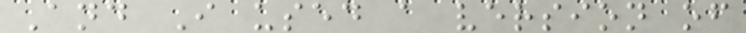And I used a version of
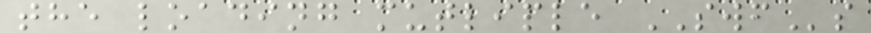the loading mutliple SWFs
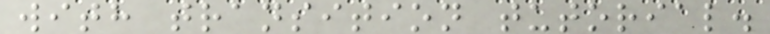with transition tutorial.
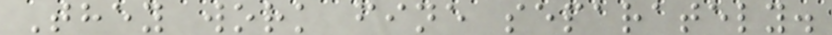They work fine separately.
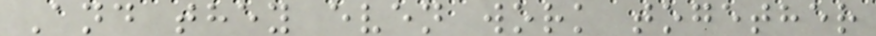And they even work together
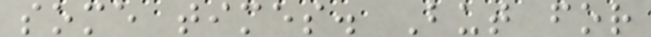some times. But for
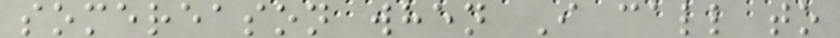somereason when I call to
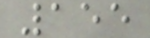155
